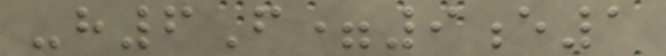-h6F=9e1
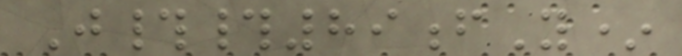J##89fY*
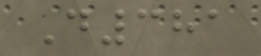D381
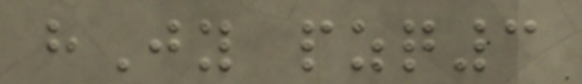hJy pzq3
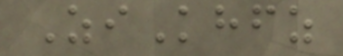ZiKhfz
